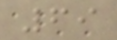69
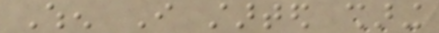When I started sharing
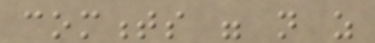comments were not as
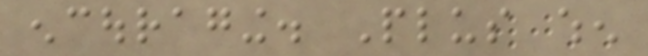encouraging. Plus when
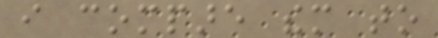i compare them to
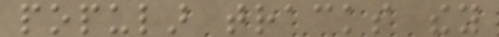popular tracks they
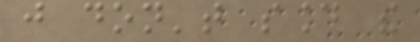just don't sound the
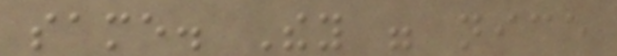same. They were nice
